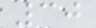30
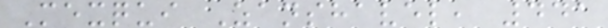Mexqui Zanshavel, 441
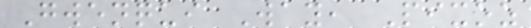Gwenqui Way, Pixoz
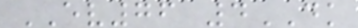EV76 4DK
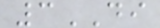3DI
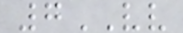7VV
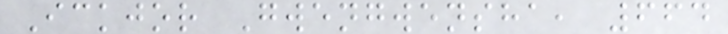Ickjor Gwengwensha, 664
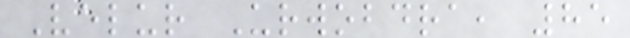Velur Urwobdra, 85
